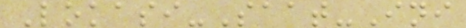Lokasi-Saat-Ini
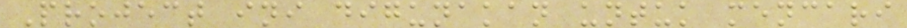Project ini digunakan untuk mencari
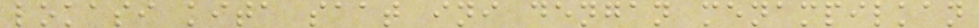lokasi kita saat ini dengan menampilkan
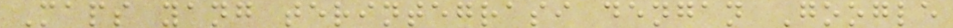Maps yang terintegrasi dengan Google
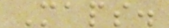Maps.
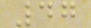47
